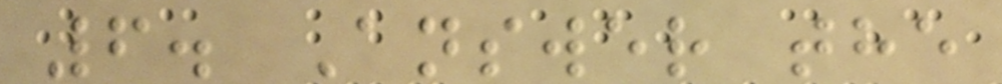6. Answer the
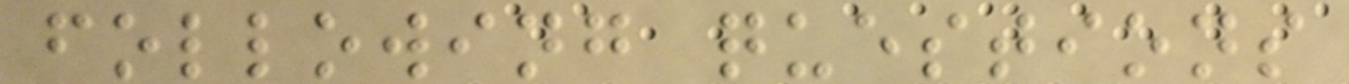following questions
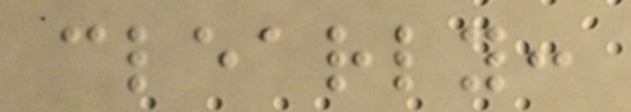clearly:
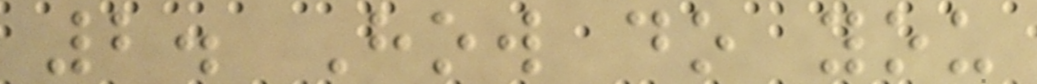2. How do you
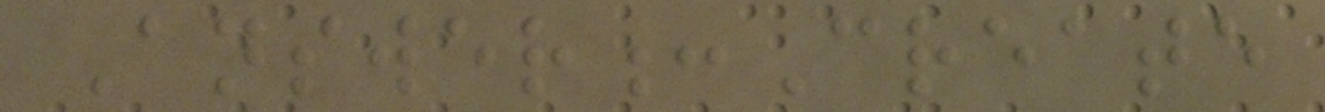Answer:Create
